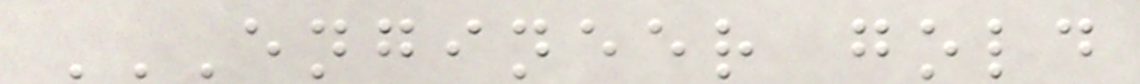ENGINEER GOLD
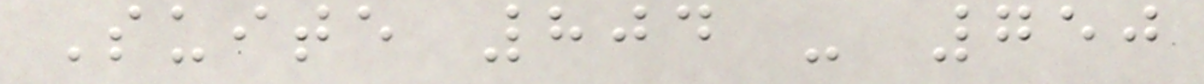Suite 804 - 750
